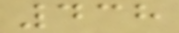438
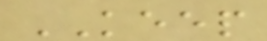KEEP
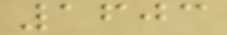1603
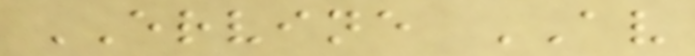ERVINE AV
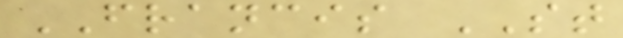FRANCIS ST
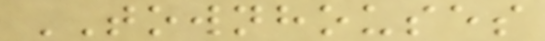TOWNHOUSES
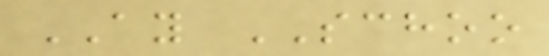AY SCHOO
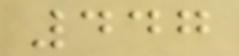447
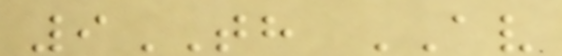9TH AV
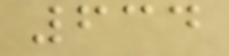634
